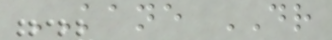KANE DR
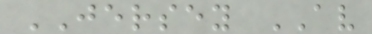JERSEY AV
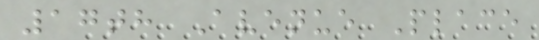17th Avenue Place
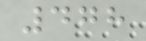478
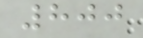800
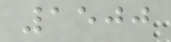1500
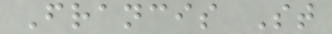Francis St
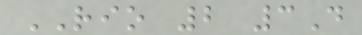RIO 2 3D
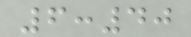6:40
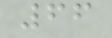66
